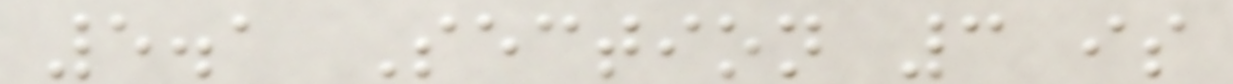5.1 Section 3 is
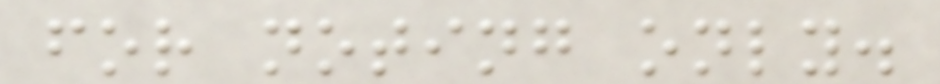for noting only.
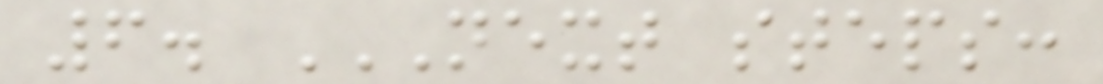6. NEXT STEPS:
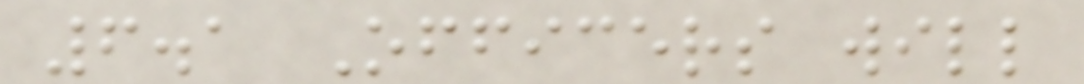6.1 Officers will
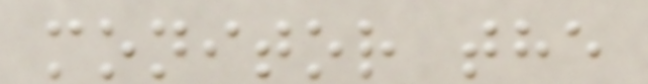monitor the
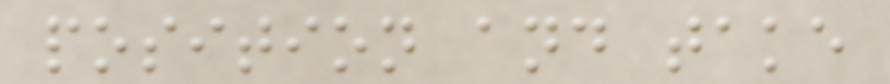position and take
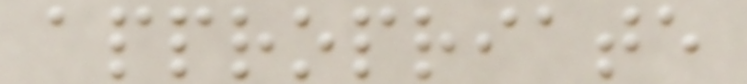appropriate
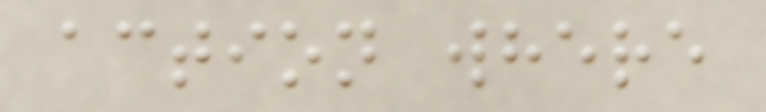action where
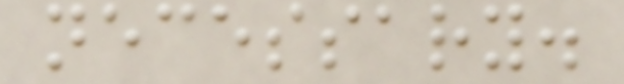necessary.
